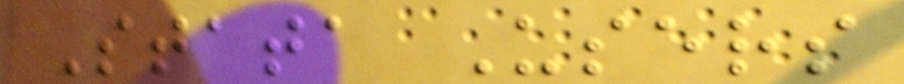Stata Users
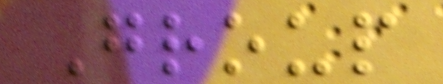Group
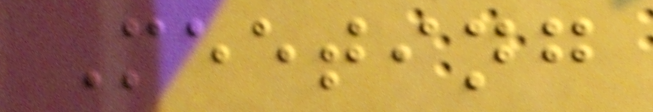Meeting
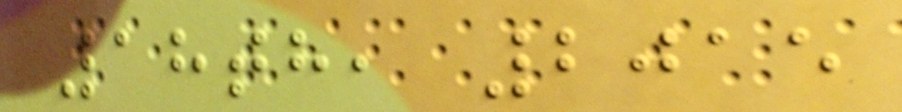18th, 2015
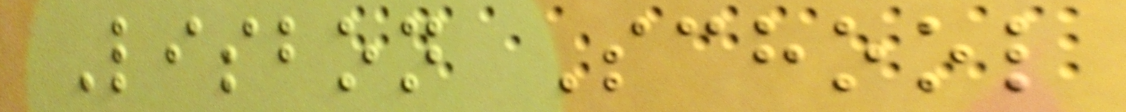Lisbon School
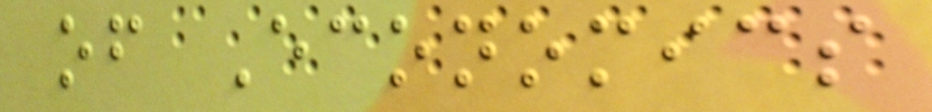of Economics
